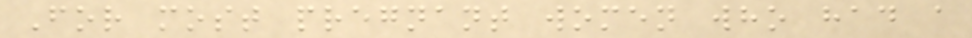For most pregnant women who had a
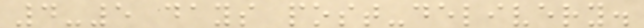4-5 days post-delivery.
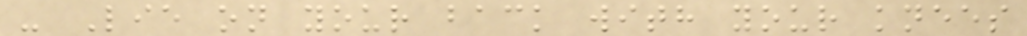- Lie on your back with your knees
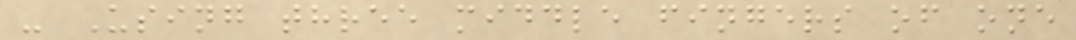- Using three middle fingers of one
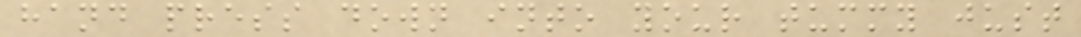hand press down into your tummy just
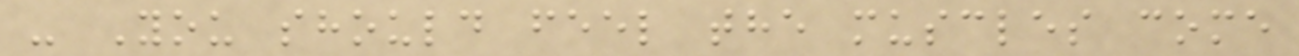- You should feel the muscles come
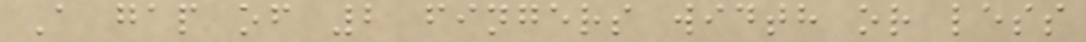A gap of 2 fingers width or less
